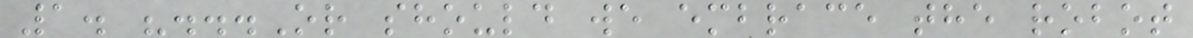1. "...Or should we embrace the robot
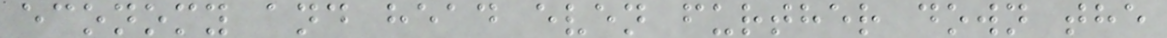economy and head even further down the
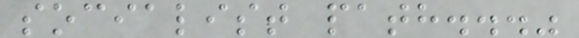socialist path..."
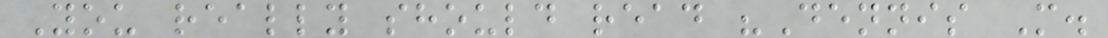You really should read "Dennis M.
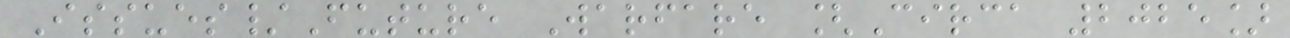Issues/Future Warfare [Circa 2025]
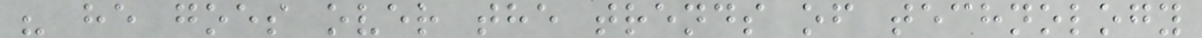" he goes over the trends of technology
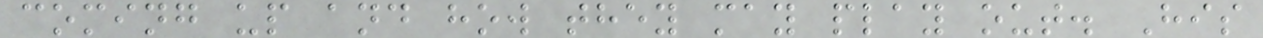coming up and how they may play out. His
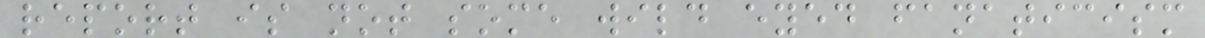report is not some wild eyed fanaticism
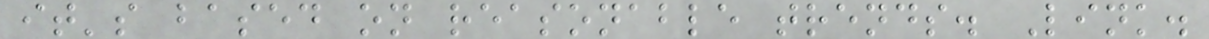it's based on reasonable trends. Link.
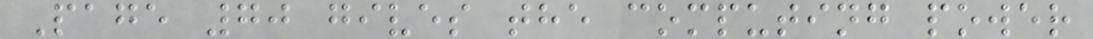Page 70 gives the computing power
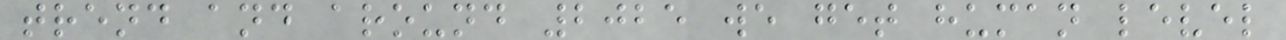trend and around 2025 we get human level
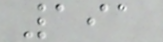191
